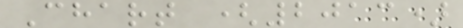Chart (2013)
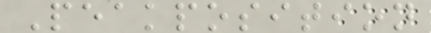Peakposition
